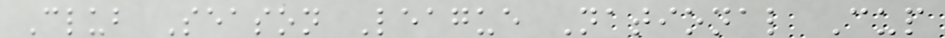Club Season League National Cup
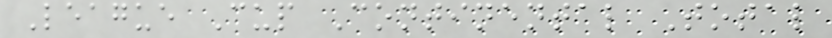League Cup Continental Total
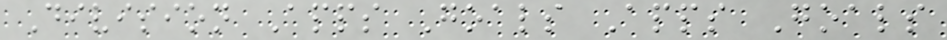Division Apps Goals Apps Goals
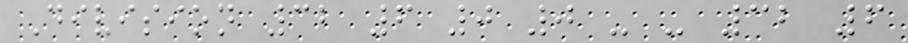Division 32 6 0 0 - - 32 6
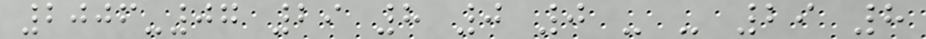2006-07 29 8 0 0 - - 29 8
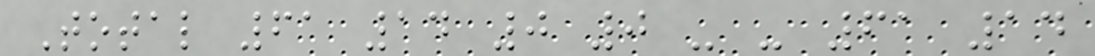Total 61 14 0 0 - - 61 14
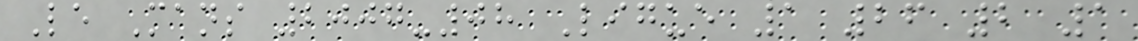Le Mans 2007-08 Ligue 1 26 2 1
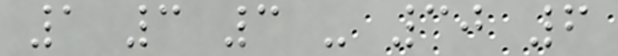1 3 3 - 30 6
